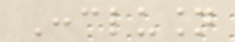Conclusion
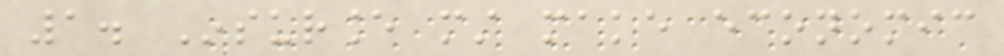1. Insurance must make economic
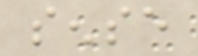sense
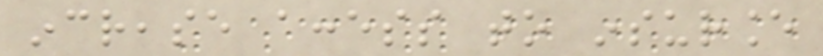increase access to insurance
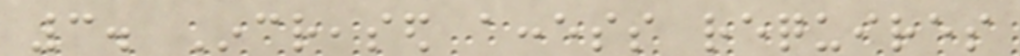3. Increased access requires
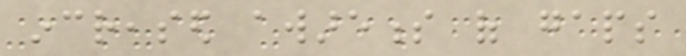increased awareness of gaps
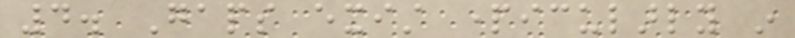4. Gaps exist particularly in
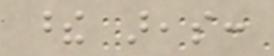these areas:
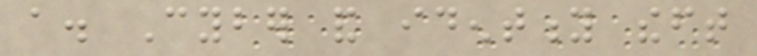a. Cyber and identity theft
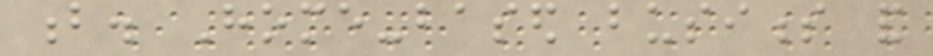b. Home-based business and
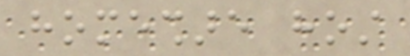homeshare host
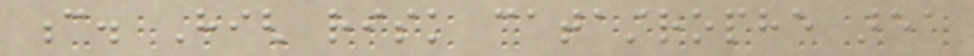c. High risk catastrophe area
